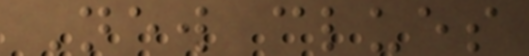New clues
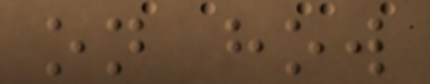on how
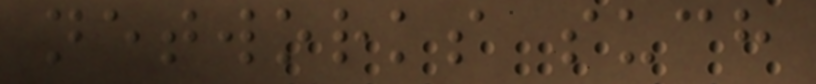networks such
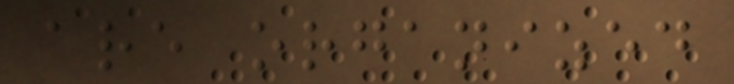are organized
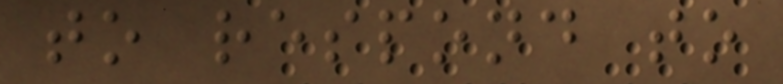to respond to
